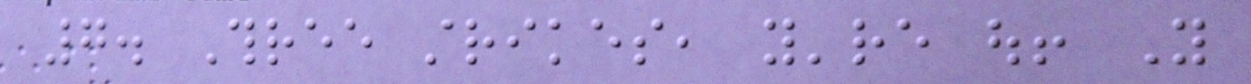7. Three strikes, you're out! You
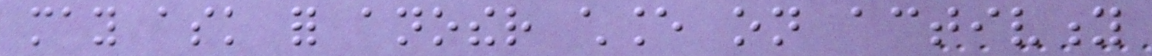may ask for another chance on activity
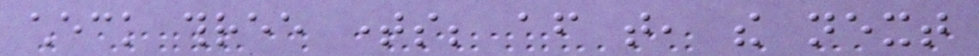check three times; after that, the next
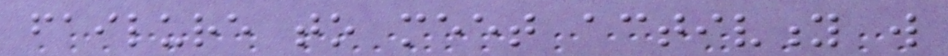failure to meet activity will
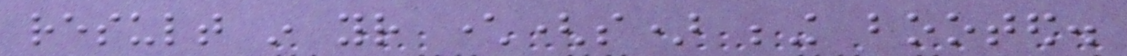result in your character(s) being booted.
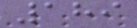189
